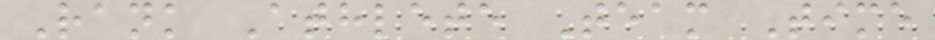Rank Athlete Team Time
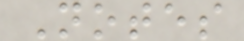Notes
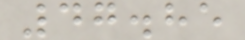47.85
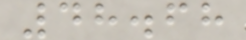48.68
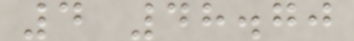4 48.70
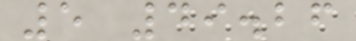5 49.26
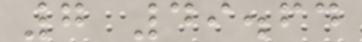7 49.64
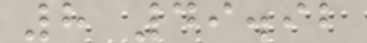8 49.92
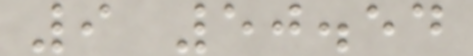9 50.54
